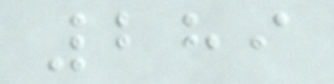289
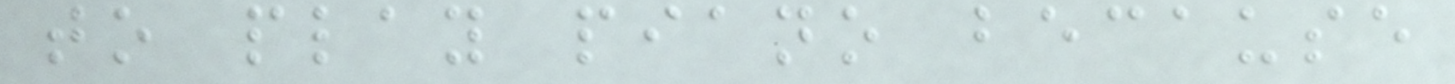to play piano because
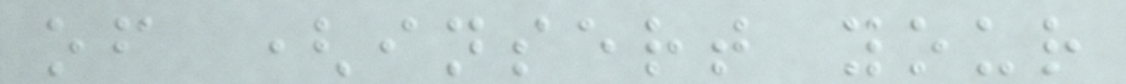of (insert your
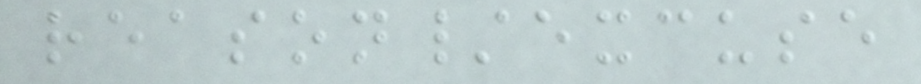reason/excuse
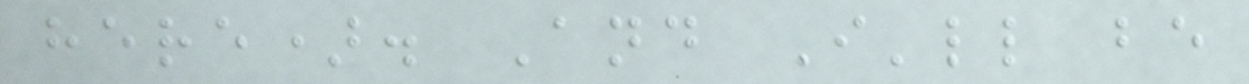here). And I'll be
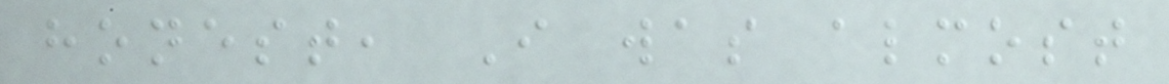honest, I was almost
